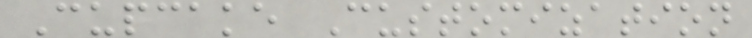Cupcake Customization
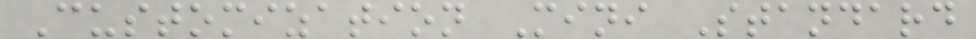Customization Mini Standard
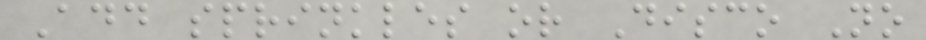Add sprinkles or Disco No
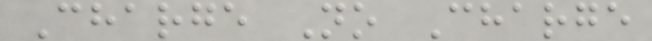Charge No Charge
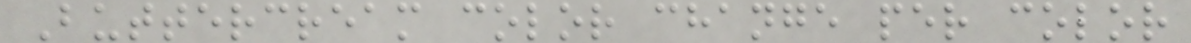Buttercream color change per color
